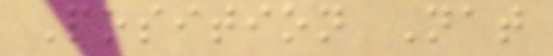Position Nat
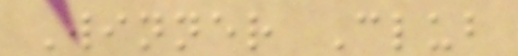Winner Club
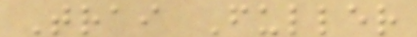Trai Fuller
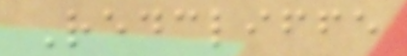Redcliffe
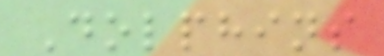Dolphins
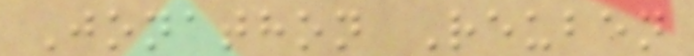Jonathon Reuben
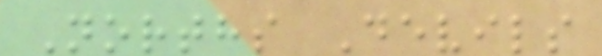Norths Devils
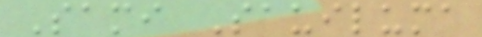Sami Sauiluma
